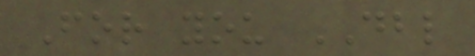For you DBL
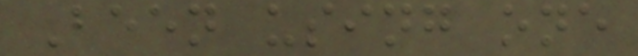Been using one
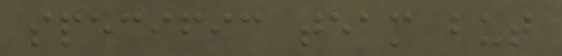specific team but
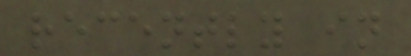recently in
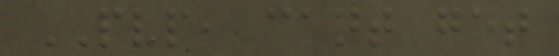PVP, cant get
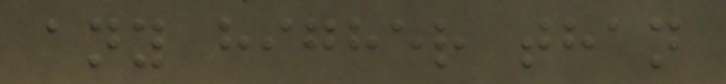any higher than
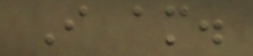I am.
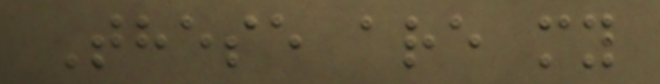These are my
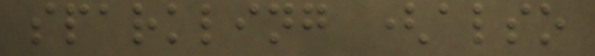sparkling (also
